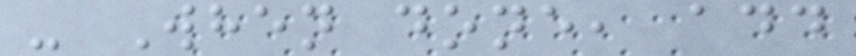- When done, add
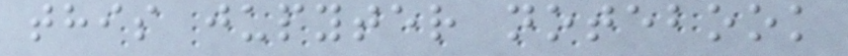this jupyter notebook
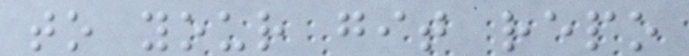to your git repo
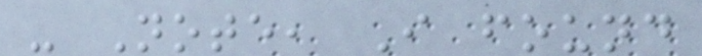- Note, I found
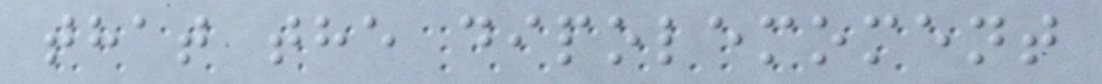that the dipolemoment
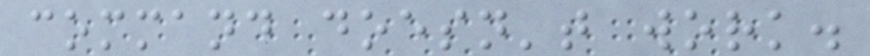command doesn't work.
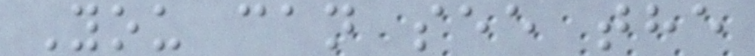You can see the
